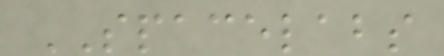SPACELABS
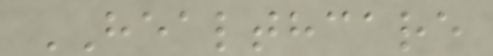HEALTHCARE
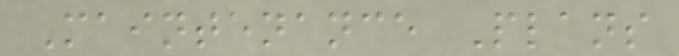Maintenance Plans
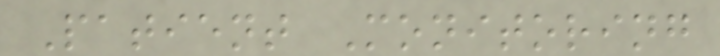Patient Monitoring
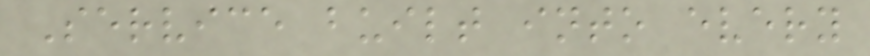Service built into every
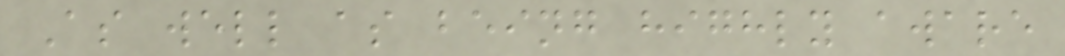As well as being highly aware
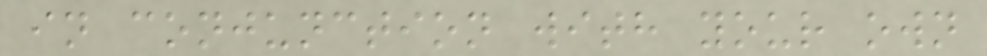in conjunction with your own
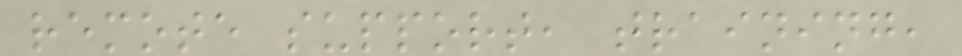remote support, training,
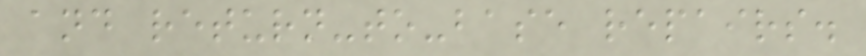and return-to-base repairs.
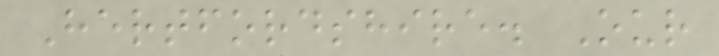Hertfordshire. Our
